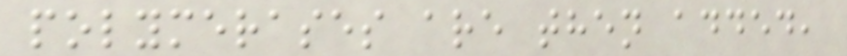polymerases are then added,
